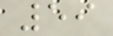59
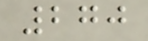270
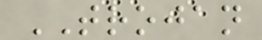TROJAN
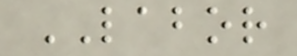LABOR
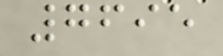7695
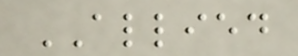ALLIED
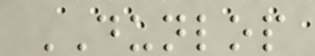DUNLOP
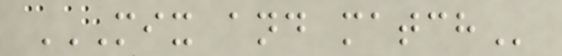MIX AND MATCH
